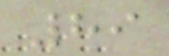89
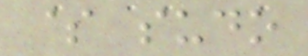$ sudo
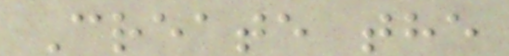Create the
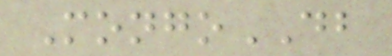MongoDB
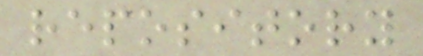repository
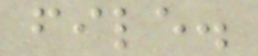file.
